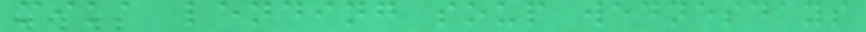mika lending soup wednesdays
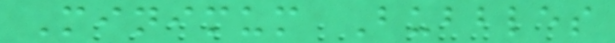Minimum Bubbles
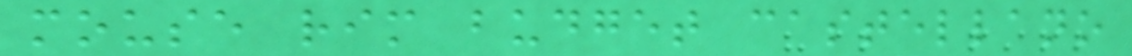mouse rim budget castellano
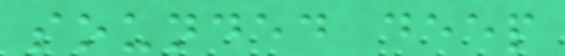sounded deep
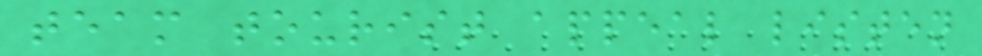team tourist appeal listen
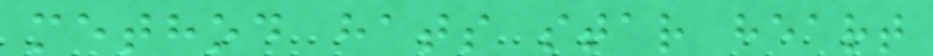method hats star heart
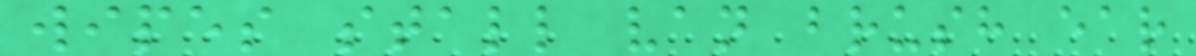wipes stall van brush ear
